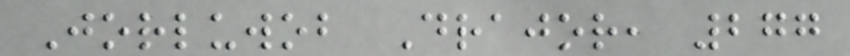Jorluwob Drajor, 277
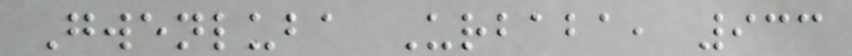Gwenluba Urbaba, 933
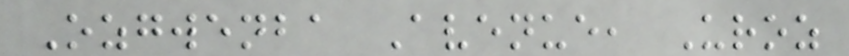Ozgwenba Avenue, Uroz
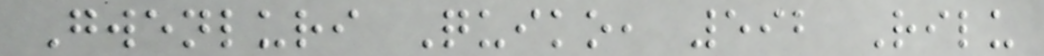Gwenluri Quiko, 592 Rilu
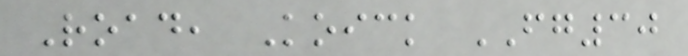Road, Koick FG30
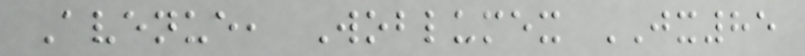Avenue, Woblumex JX85
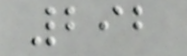292
